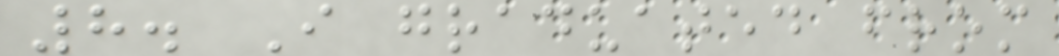8. I graduated from
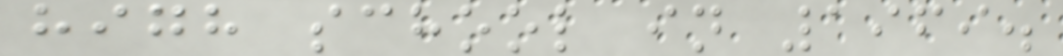high school in 1969.
